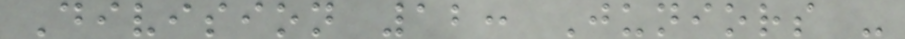Division 12: Juniors -
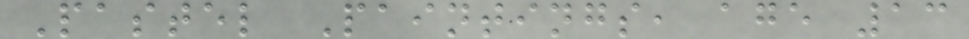Pastel Paintings, age 13
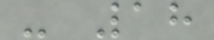- 18
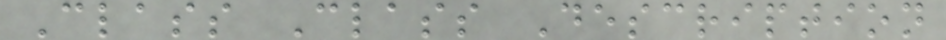Class Class Description
